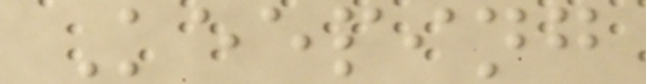Keeping
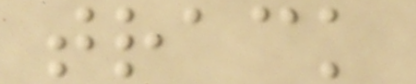track
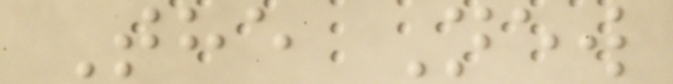The New
